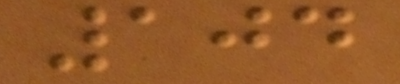104
